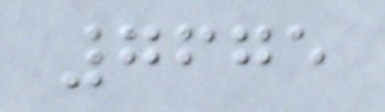7675
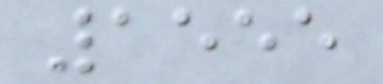1555
